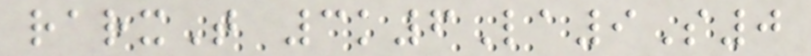rarxT 3k6La9S0
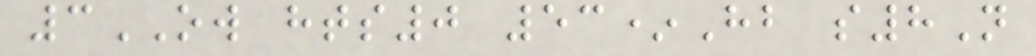3OW hts0 53*Hb s8N
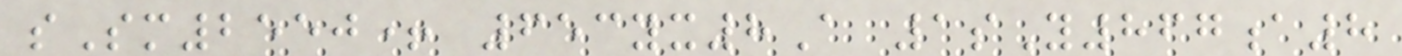sSm2550+ 653yx8A 1sY867a8
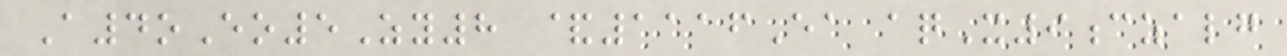A4oEo5Zy8 &1116Ea aqX9czalg
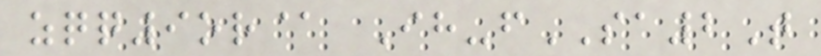zqq9or@ Ih-fSA2T
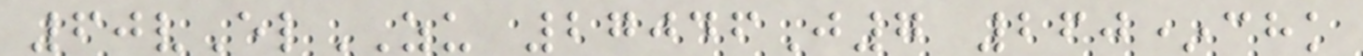60vElZU 27046J7 260*chk
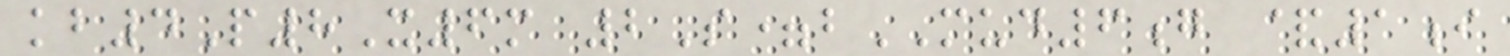kb4P8X6m 2S=bMUD6g &1i
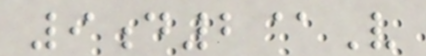9d2@V
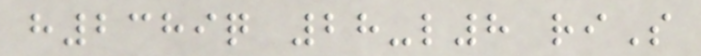h2389q 28-l8 riS
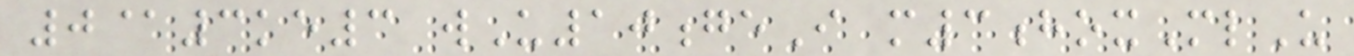0@3ke3 wU10geI m3hoxMlU
